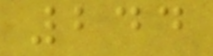244
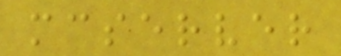mcserver
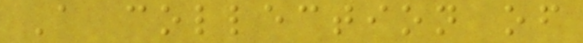A collection of
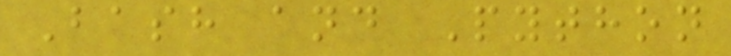Bash and Python
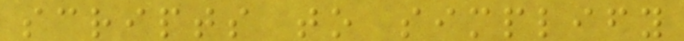scripts to simplify
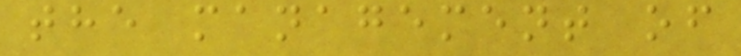the management of
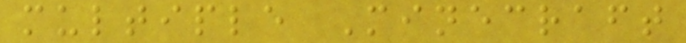multiple Minecraft
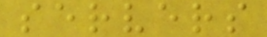servers
